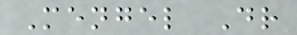Mengel Dr
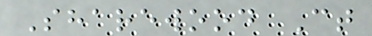Sharewood Ct
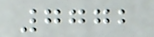7772
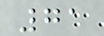71
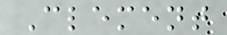Clement
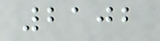2102
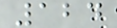124
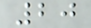20
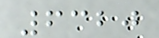6320
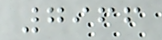7966
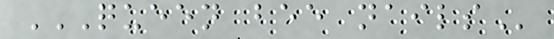QUEEN BEE NAILS
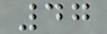47
